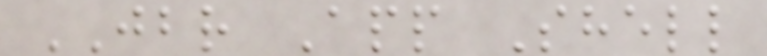JBR App Shell
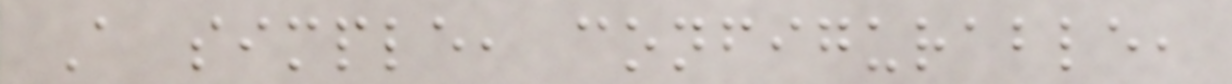A simple, configurable,
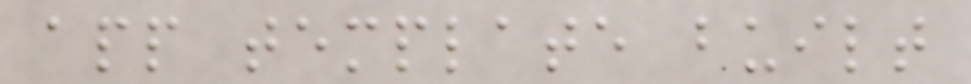app template built
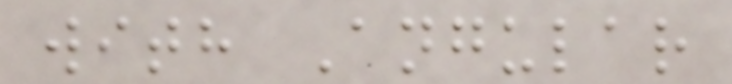with Angular
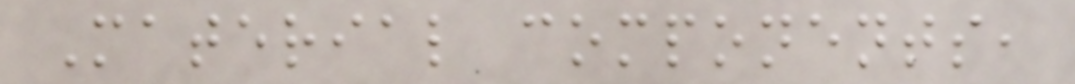Material components,
